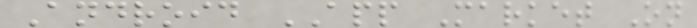Android APP Market On
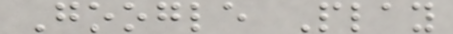Google Play
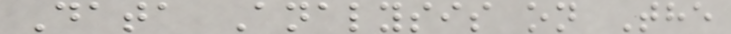Data Analysis on The
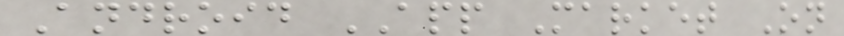Android APP Market On
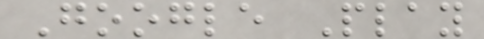Google Play
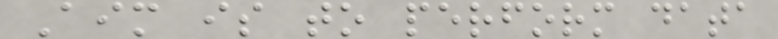Aim is to perform data
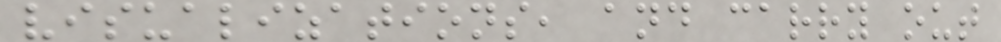visualizations, and carry out
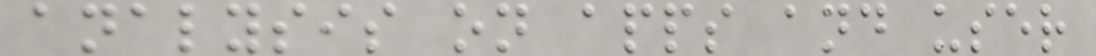analysis on apps and user
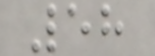58
